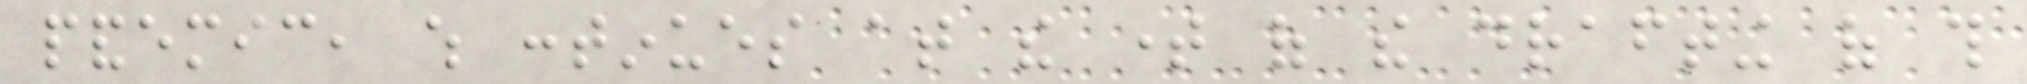pandemic, which continues at the time of the drafting of this
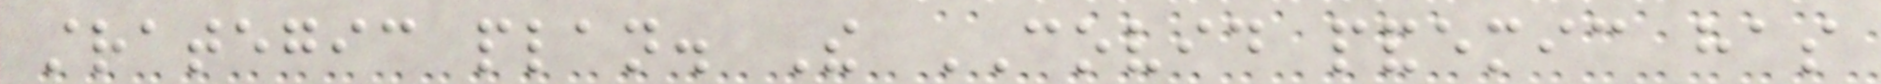strategic plan. The COVID pandemic has
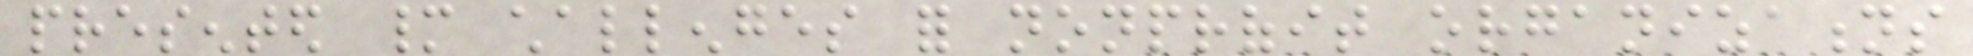presented many challenges for nonprofit organizations
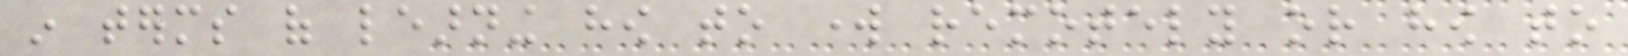in terms of learning how to work remotely or how to
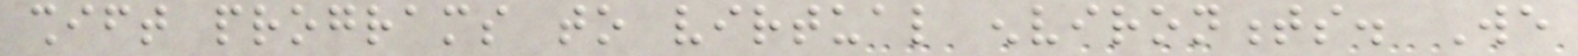shift programs to virtual environments. We
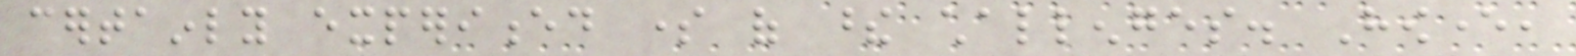certainly experienced some of these challenges. However,
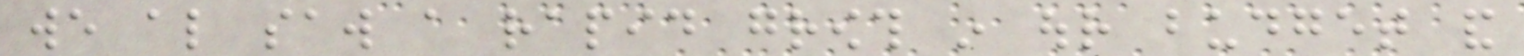we also saw a rapid growth in our budget and
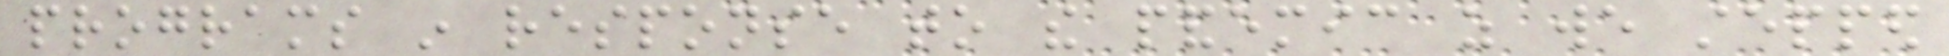programs in response to the pandemic as we stepped
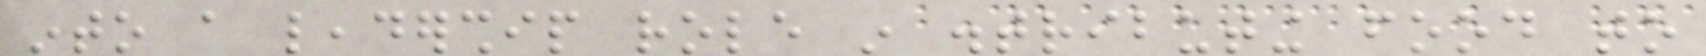into a leadership role in distributing food to
